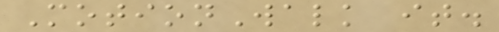MotionWalk it.
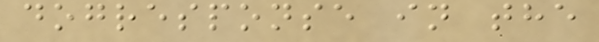dogresponse in the
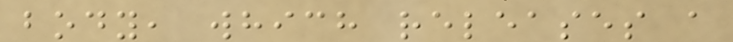body, which releases a
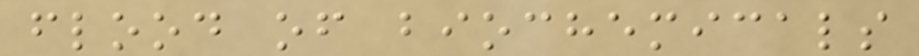flood of biochemicals
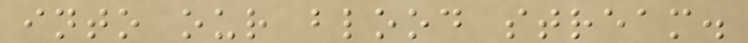into our blood stream.
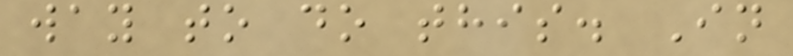way to do this. In
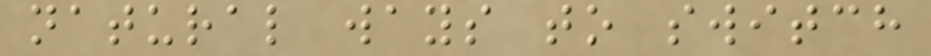natural ways to switch
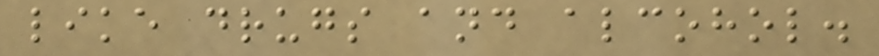like drugs and alcohol.
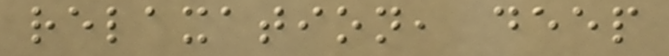relaxation, deep
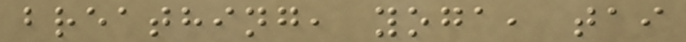breathing, yoga, tai
